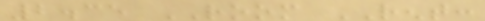2.35 ROOM RENT:
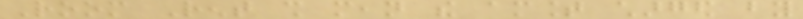Room Rent shall mean the amount charged by
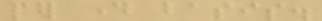per day basis.
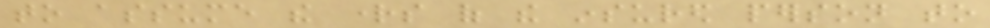to assume the rights of the insured person to
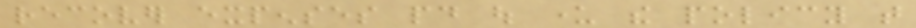recover expenses paid out under the policy that
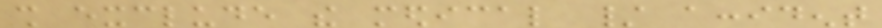shall exclude the medical / accident
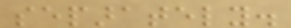separately.
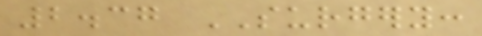2.37 SURGERY:
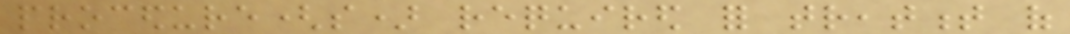procedure(s) required for treatment of
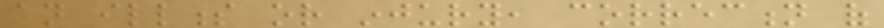an illness or injury, correction of
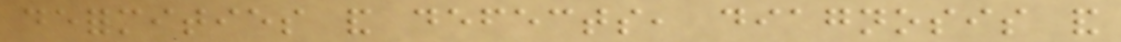deformities and defects, diagnosis and
